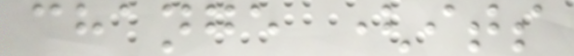change (its
